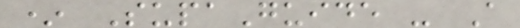* SupaGuide - A
